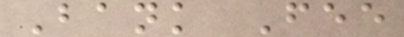Bank Fee
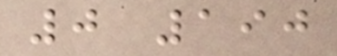0 190
